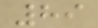89
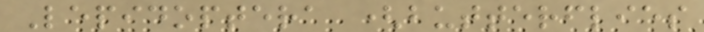Lepidoptera (butterflies
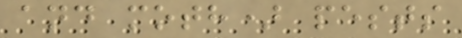and moth) pests
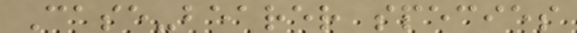Case-bearer species
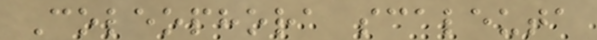Coleophora scaleuta
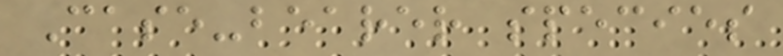Case-bearer species
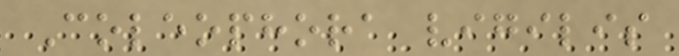Coleophora vigilis
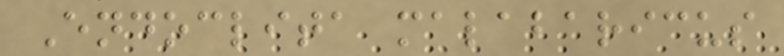Endoclita malabaricus
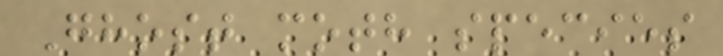Ghost moth species
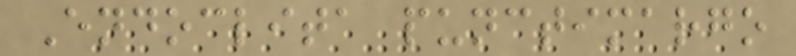Endoclita punctimargo
